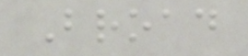Broad
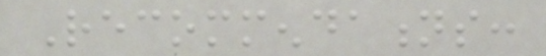Recommendations:
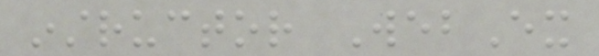instructor WebEx
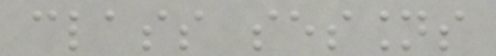class sessions
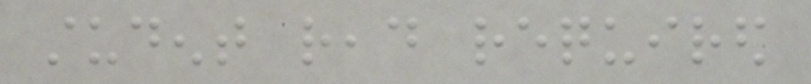student read required
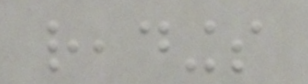readings
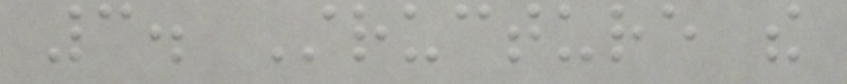3. Structure the
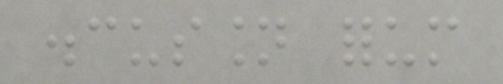discussion forum
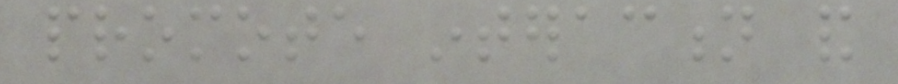promote interaction and
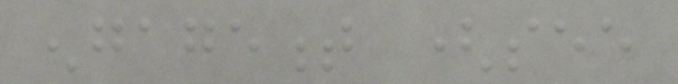engagement (see
